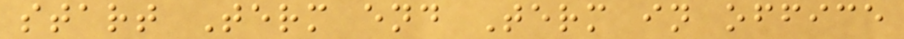start Term end Term in office
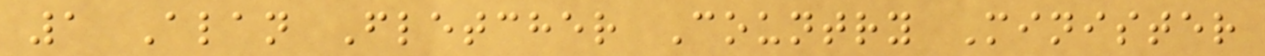1 Alan Fletcher Country Minister
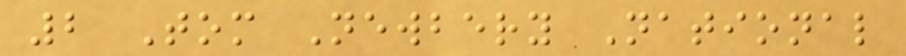2 Tom Newbery National
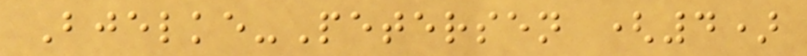Bjelke-Petersen (4)
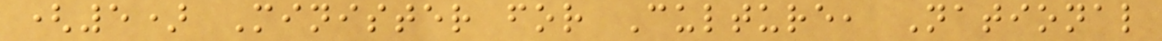(5) Minister for Culture, National
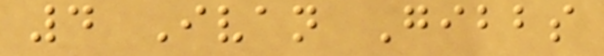4 Ivan Gibbs
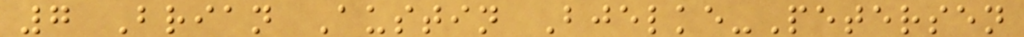7 Brian Austin Bjelke-Petersen
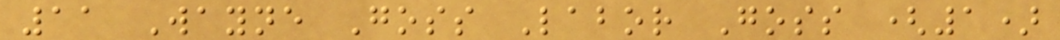11 Wayne Goss Labor Goss (1)
